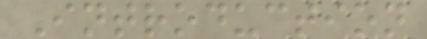Introduction
